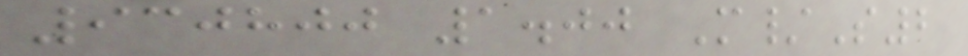930800 1.00 M/S2
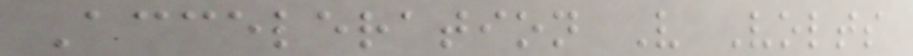Acceleration V Volts
